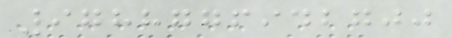9788776942700
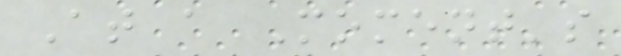At a Moment's
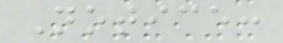Notice:
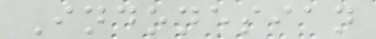Indonesian
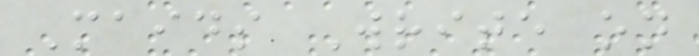Maids Write on
